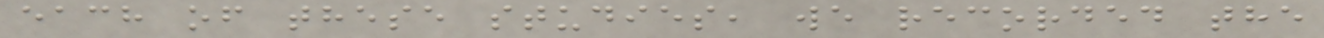each of these studies, we recorded the
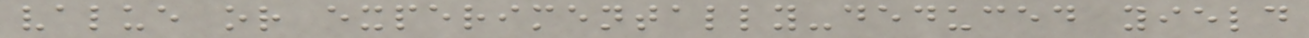value or experimentally-deduced yield
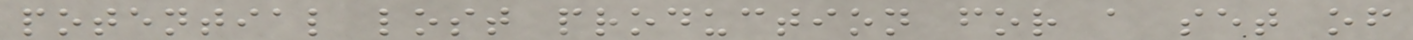potential lost production for a set of
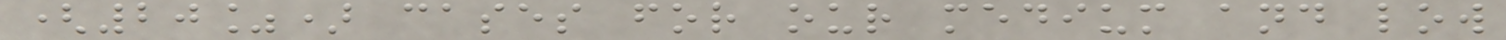(20%) cases for our medium and low
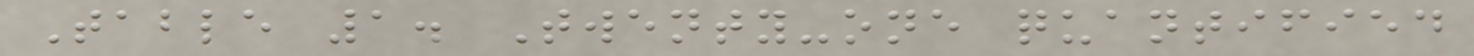Table 1. Twenty-one quantified
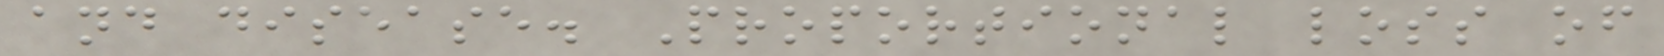and disease. Proportional loss of
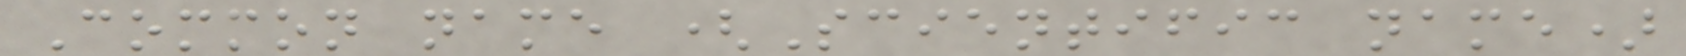Common name (Scientific name)
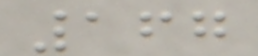167
